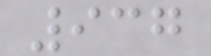937
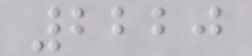2220
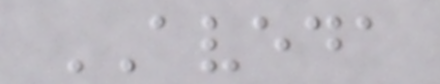AVEDA
